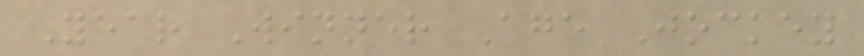Year Winner Age Jockey
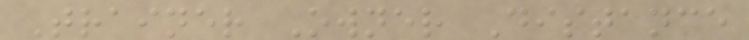Trainer Owner Distance
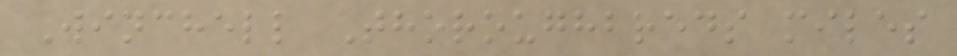Winchell Thoroughbreds miles
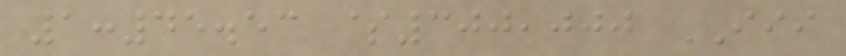1:45.53 $300,000 III
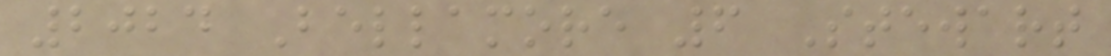2024 Bellamore 6 Stewart
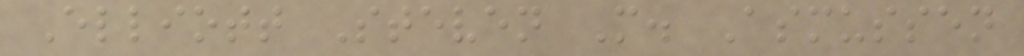Elliott Steven M. Asmussen
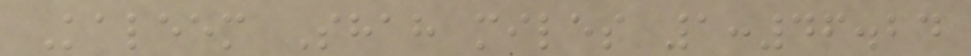Kaleem Shah miles 1:46.24
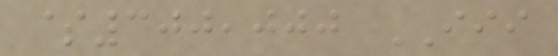$300,000 III
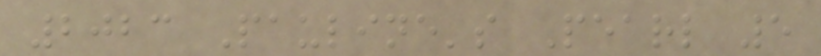2023 Pauline's Pearl 5
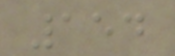154
